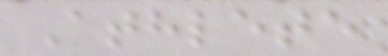Athlete
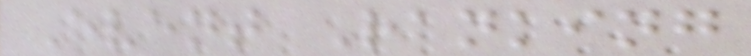Event Ranking
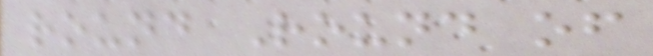round Round of
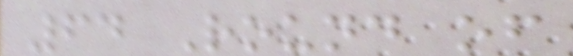64 Round of
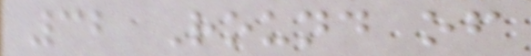32 Round of
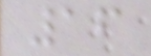16
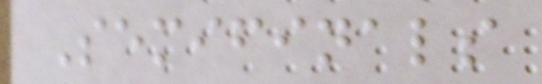Semifinals
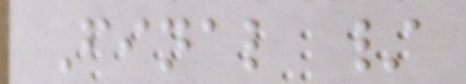Final /
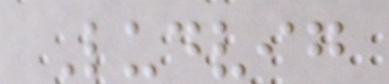Ludvig
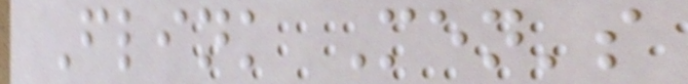Flink Men's
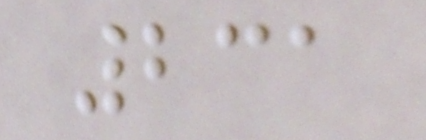231
